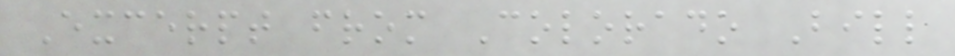Excerpt from Colorado Bill
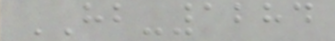HB-1284
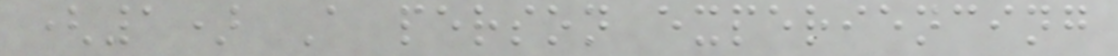(1) A person experiencing
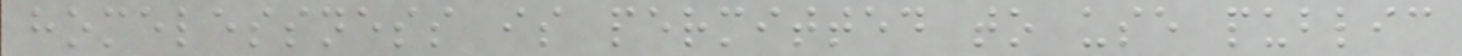homelessness is permitted to use public
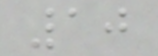10
